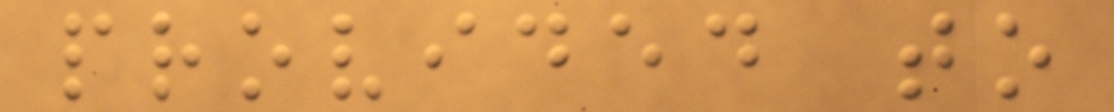provided to
